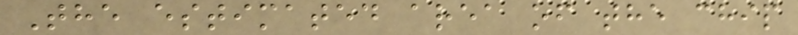The estimated area of the chip
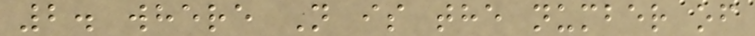2. where N is the number of
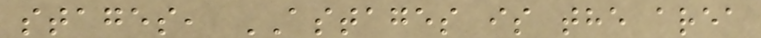stages, ASTAGES is the area
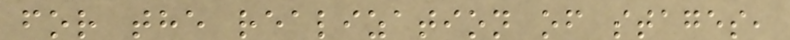for the realization of stages,
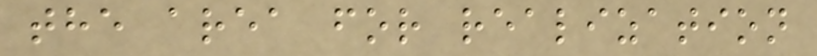the area for realization
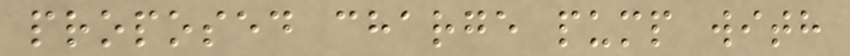proposed charge pump with
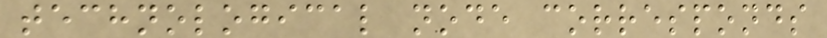technological node corresponds
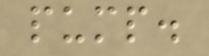pump.
